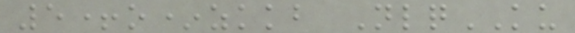5+o*zkkb NlqKU
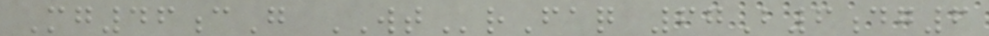Mg46cG WTrFaq 67B6dg6
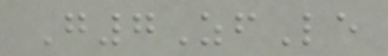G7ZfLe
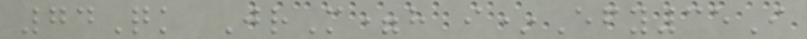74Qk JrM=h i*Efy35I
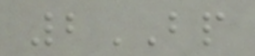2BP
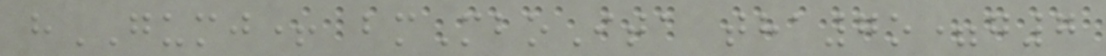hGUMJ+ bmMboIta tha7o=g7
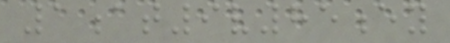1at9v85ey
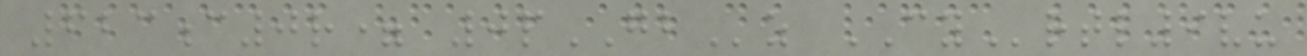623c0r= 0pGBz CYrtl9vu
